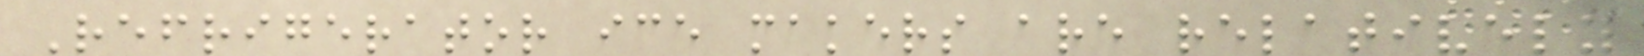Refrigerator ice makers are relatively
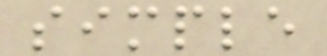simple
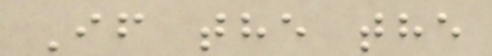If the the
